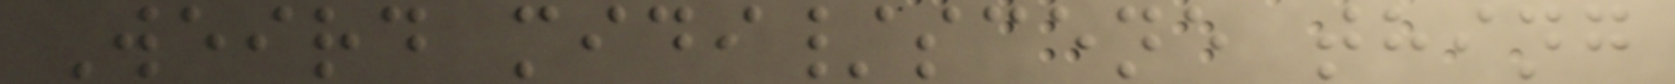Weird midi/scene thing
